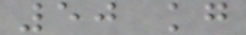50 kg
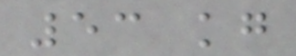53 kg
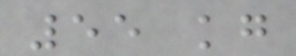55 kg
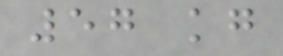57 kg
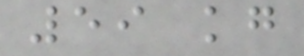59 kg
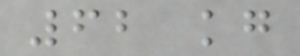62 kg
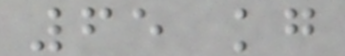65 kg
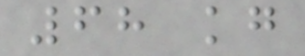68 kg
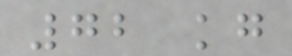72 kg
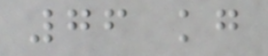76 kg
